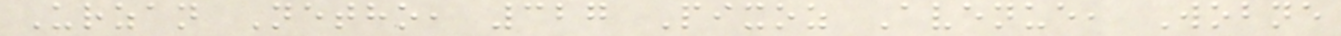Urzan Netho, 327 Pixoz Avenue, Wobne
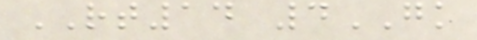RT14 4GK
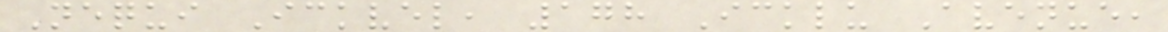Nequi Ickvel, 178 Icklu Avenue,
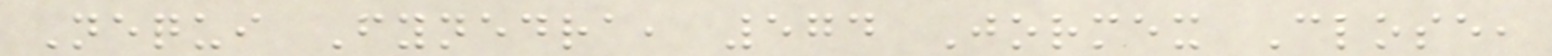Nequi Fynedra, 574 Jormex Close,
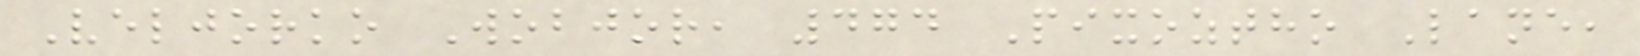Veljorko Wobjor, 474 Pixoztho Lane,
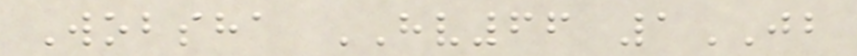Wobsha HV66 1JB
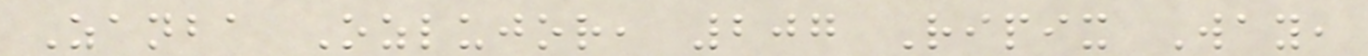Zanba Ozlujor, 207 Ripix Way,
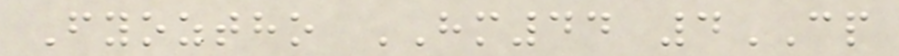Fyoztho HM44 4CP
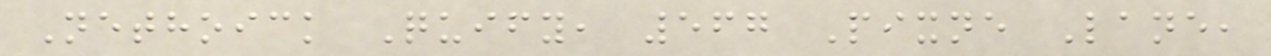Nethoick Quify, 567 Pixne Lane,
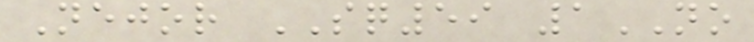Nejor SQ59 1NO
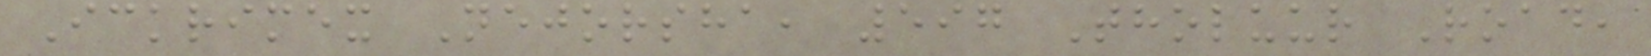Ickrimex Nejorsha, 597 Tholuur Road,
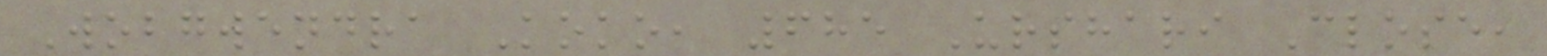Wobgwendra Koko, 685 Urshari Close,
